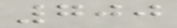700
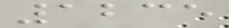1235
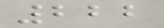222
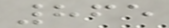865
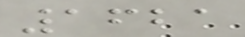1621
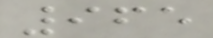965
